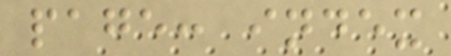page: index
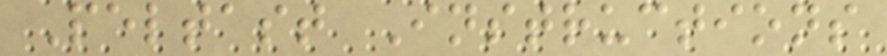Peltast Instructions
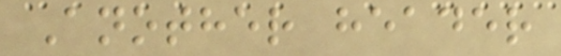Another header
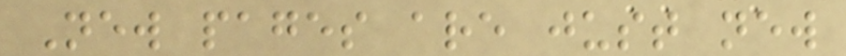New pages are just new
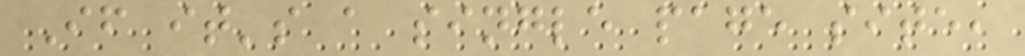If it's a single page site,
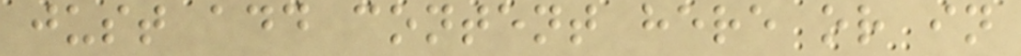just add content here or in
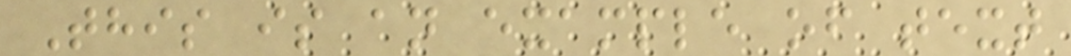This is an example of text
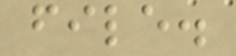file.
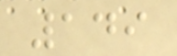149
